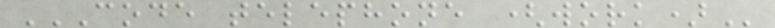CODE TELEPHONE (WORK)
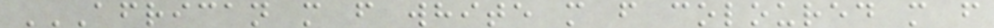AFRICAN M F WHITE M F COLOURED M F
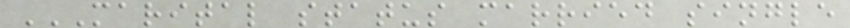MARITAL STATUS MARRIED SINGLE
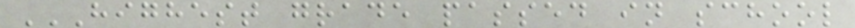HIGHEST GRADE PASSED IN SCHOOL
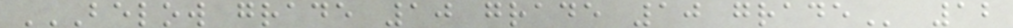BELOW GRADE 10 GRADE 10 GRADE 12
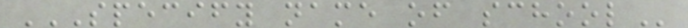SPECIFY NAME OF SCHOOL
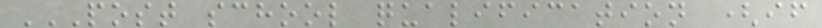POST SCHOOL QUALIFICATION (IF
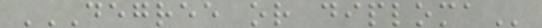DEGREE OR DIPLOMA
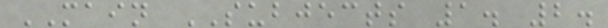MAIN SUBJECTS 1. 2.
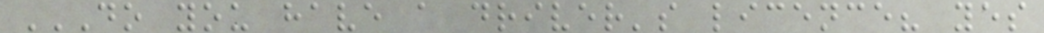DO YOU HAVE A DRIVER'S LICENCE? YES
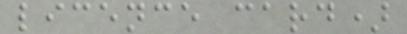licence card)
